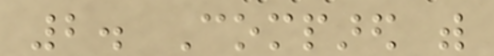2. Compared with
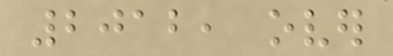2012, over
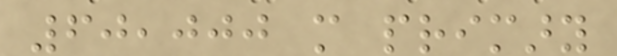60,000 more primary
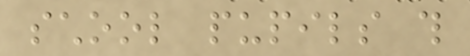school pupils this
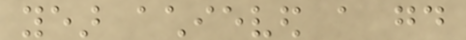year achieved a good
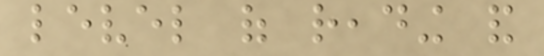level of reading and
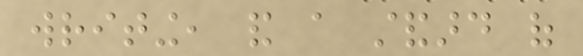writing, and a standard of
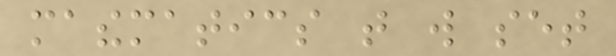mathematics that will set
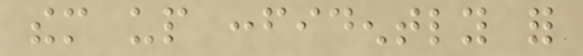them up confidently for
